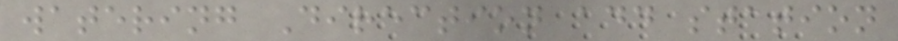watering Direction add station
